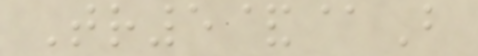Tr5&@B
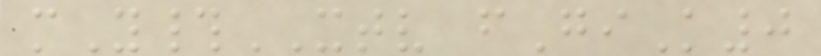mY#XTV fGiK0
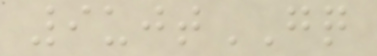9ujtGQ
